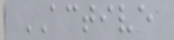ACTIVE
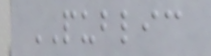PUBLIC
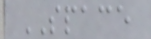SPACE
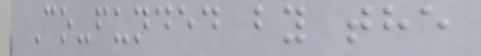Co-funded by the
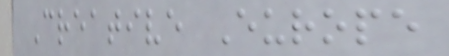Creative Europe
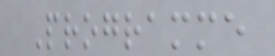Programme
